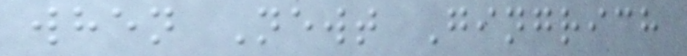when Newt Gingrich
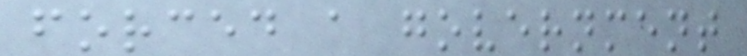forced a government
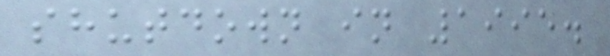shutdown in 1995.
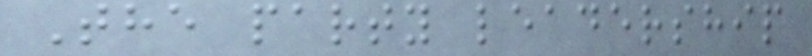The party leadership
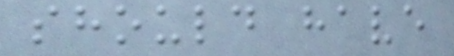should have
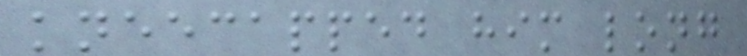kneecapped him long
